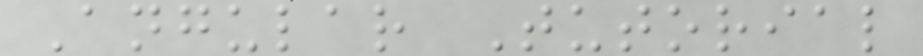Angular Tutorial
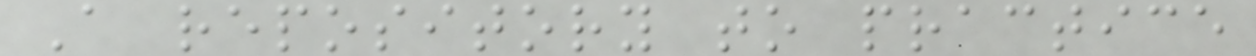A repository to practice
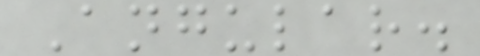Angular.
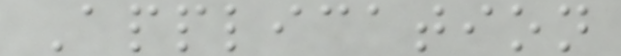Application
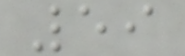59
